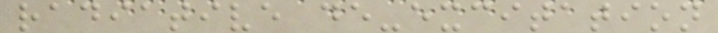radiative de-excitation
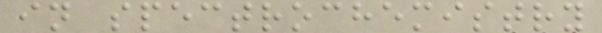in spectrochemistry
